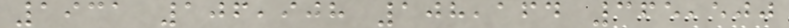1931 106,908 108,164 365,500
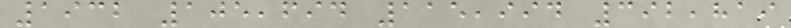1932 105,694 115,994 392,819
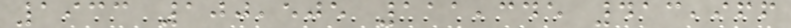1933 100,505 111,345 413,966
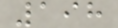198
